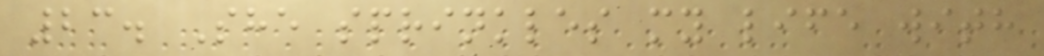23. She sprinkles my life with
